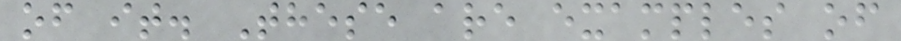of it. These are examples of
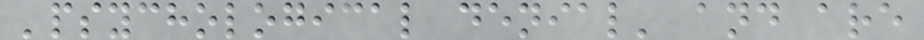'psychological denial' and are
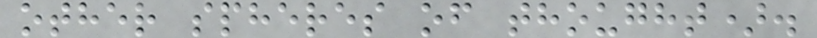other spheres of thought).
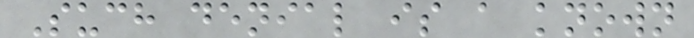Such denial is a known
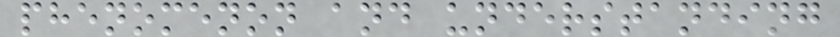phenomenon and understanding
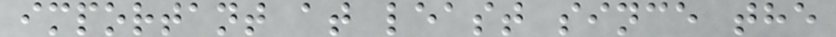important at least since the
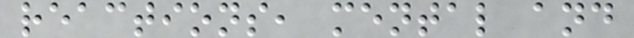reactions, mental and
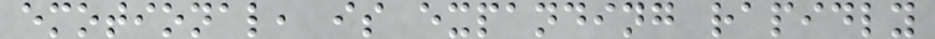emotional, is expanding rapidly
